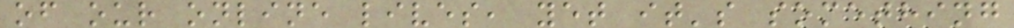of our online lives, yet it's something
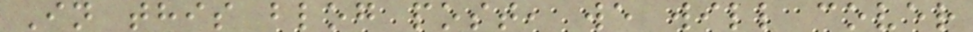In this blog post, we will cover
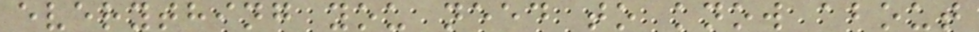everything you need to know about
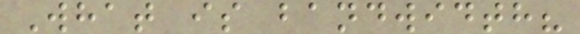What is bandwidth?
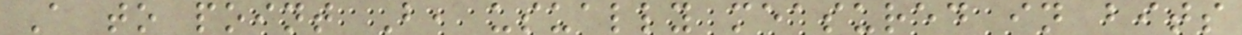A to point B, usually measured in bits
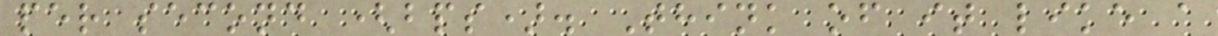per second (bps). Think of it like a
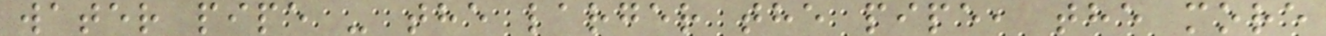water pipe - the larger the pipe, the more
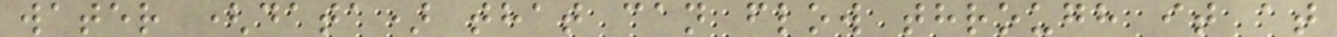water (data) that can flow through it at
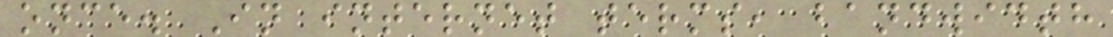once. In internet terms, bandwidth
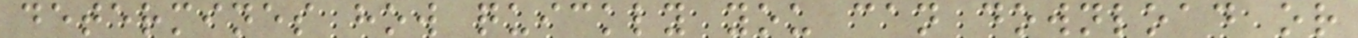determines how quickly you can download or
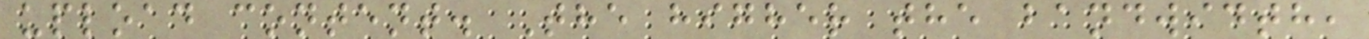upload content. The higher the bandwidth,
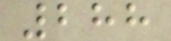288
